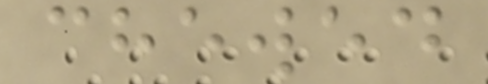chewed
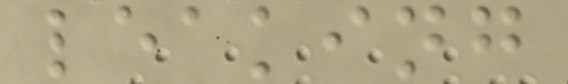leaking
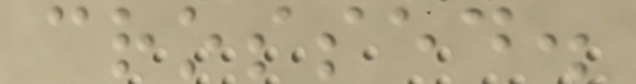crossed.
